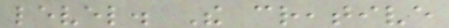level. The creative
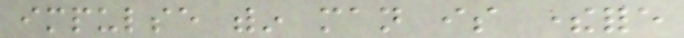impulse within man is therefore
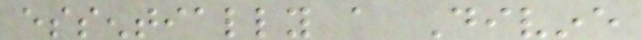essentially a Divine
